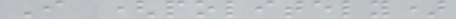I (politely)
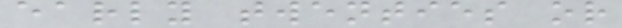early twenties or
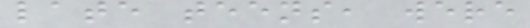late teens, were
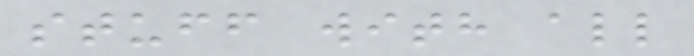stuff with all
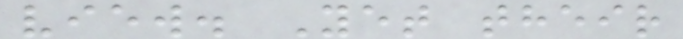view. Yet their
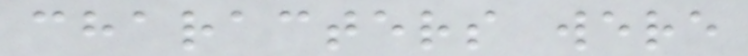characters were
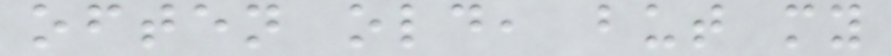often old, but my
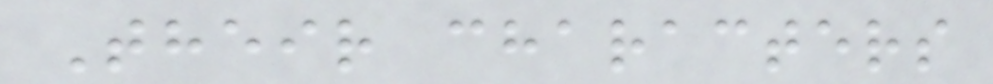Their characters
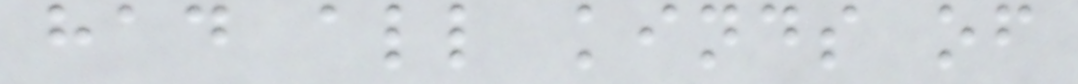had all kinds of
